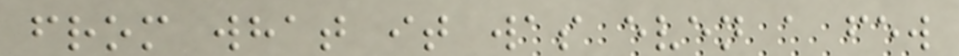from what it was even a few
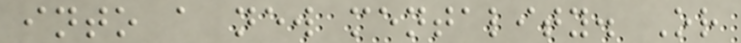into a new mentality. Or
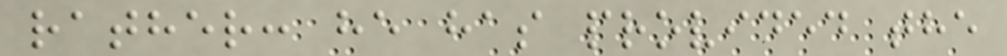rather: he has provided the
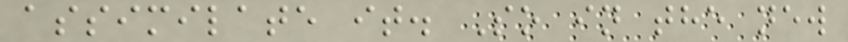assimilate it. So in the new
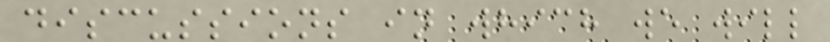discussions in which we will
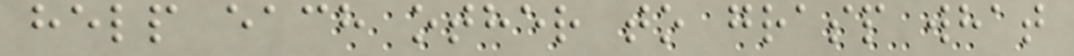help each other to grasp what
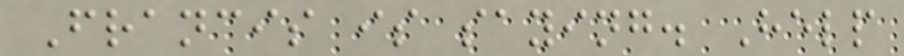Francis is saying. Help
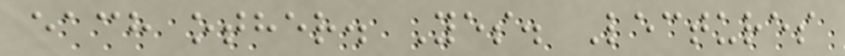each other. Yes. Lectures
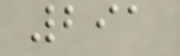291
